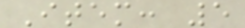Item: 5
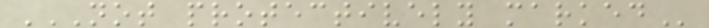NOT PROTECTIVELY MARKED
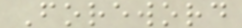Foreword
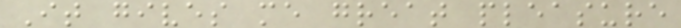It gives me great pleasure
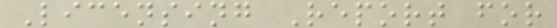Licensing Report for
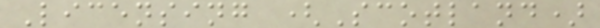Licensing (Scotland)
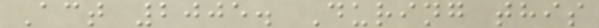Act 2005. During this
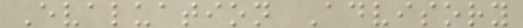Evaluation Advisory
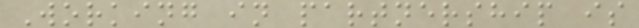Working in partnership is
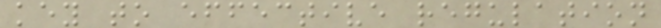key to effective regulation
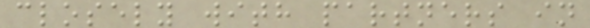closely with partners in
